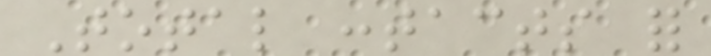Total contacts for
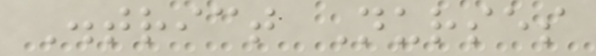District Nurses
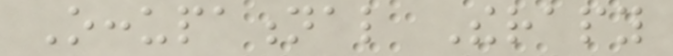Occupational Therapy
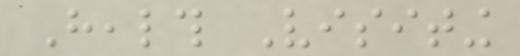Health Visiting
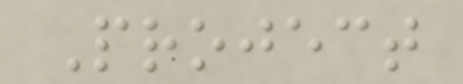Project
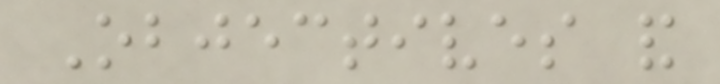Objectives and
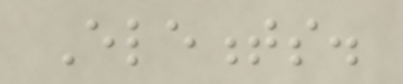Elements.
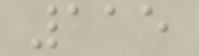115
